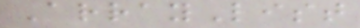ArrayList
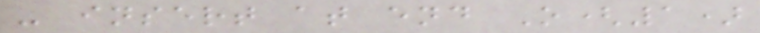- insert at end O(1)
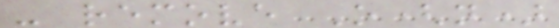- remove O(n)
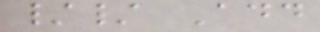// Add
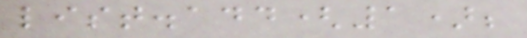list.add(1);
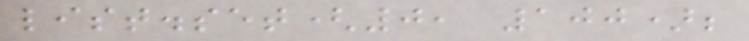list.set(0, 100);
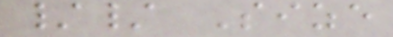// Size
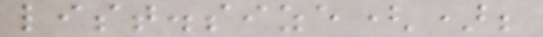list.size();
